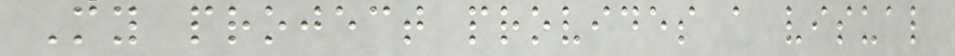My project provides a visual
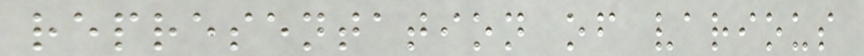representation of various
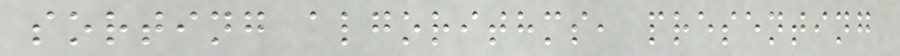sorting algorithms, presenting
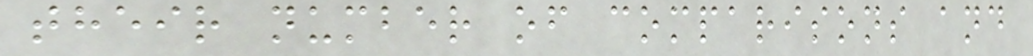their number of comparisons and
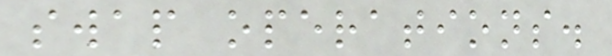swap operations.
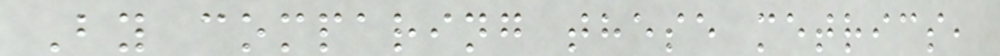By comparing these metrics,
